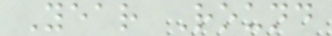Year Round
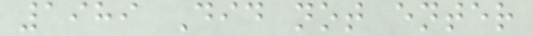1989 Did not enter
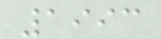1993
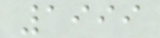1999
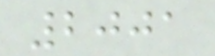2001
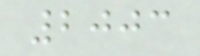2003
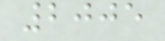2005
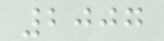2007
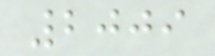2009
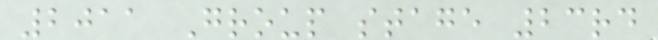2011 Group stage 23rd
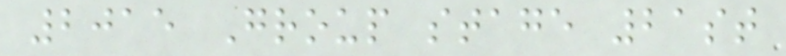2015 Group stage 21st
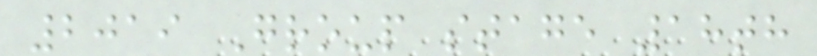2019 Group stage 18th
